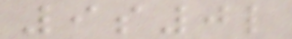9s0l
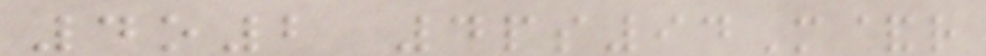4o2 4ps94M&r
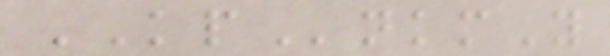KPnkmY
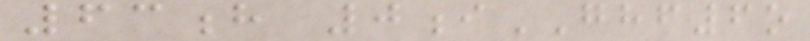63h 0iGHF6o
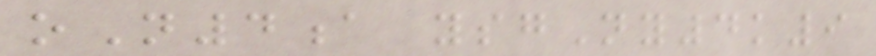oN4a ysgNy4k9
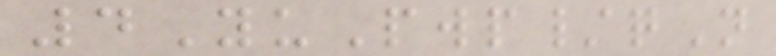4YuPwp/qN
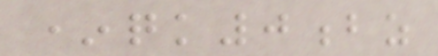*qk0bz
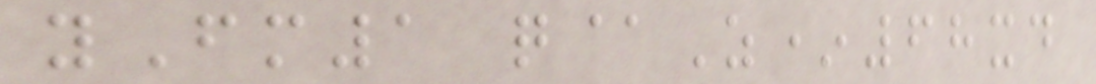yFm1 q@Z*68xd
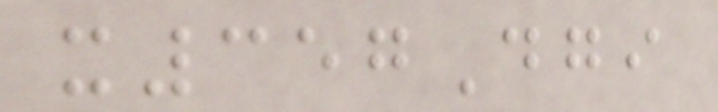x357Dgi
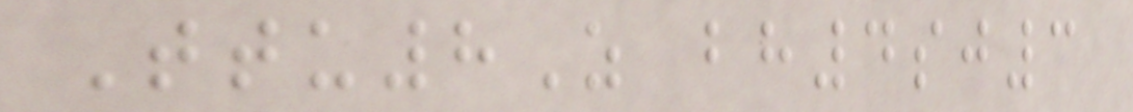Ttu8Z bh4sj3
